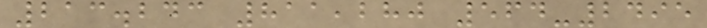213.243 811,280 564-2495
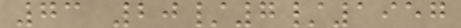73 20/7/1957
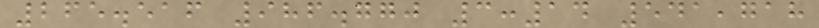265.516 986.770 3:14 541,718
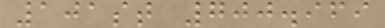101st 700.969
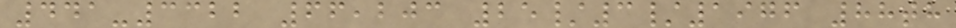441-3322 66,203 25/3/1976 88th
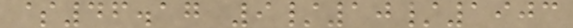$46.17 9/10/1903
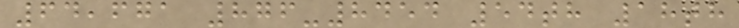64,671 876-8454 54th 18th
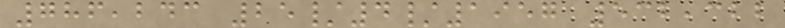786,243 25/4/1957 532,322
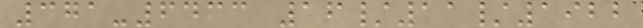371-6433 16/11/1922
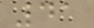41
